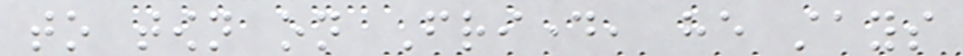to town on Friday, he stays
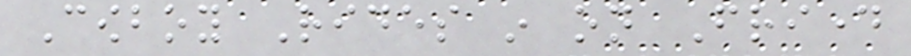Cowboy Rides in on Friday
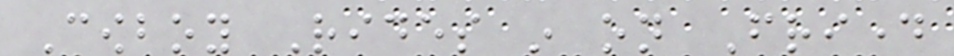Cowboy Rides in on Friday
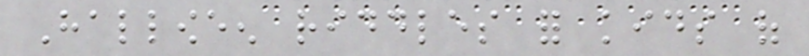Halloween riddles for kids of
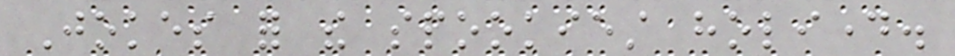Jokes for the spookiest holiday.
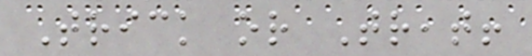Trick or Treat!
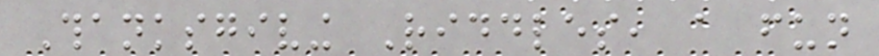Thanksgiving Riddles, a fun
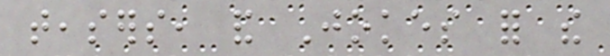teasers, and Jokes for the
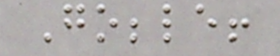Gobble!
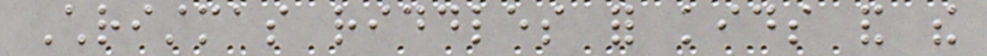Christmas riddles for kids and the
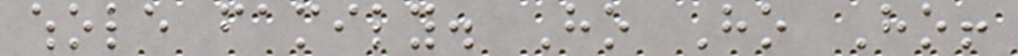whole family. Ho Ho Ho!
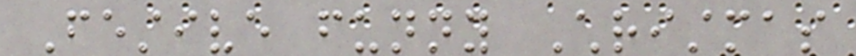Festive funny Christmas
